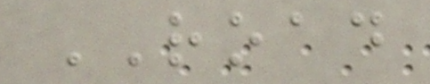ROAD
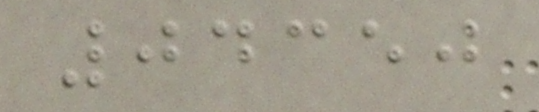04350
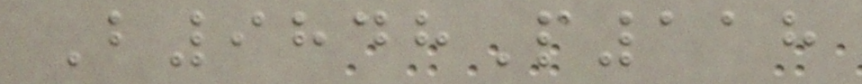B9848P118
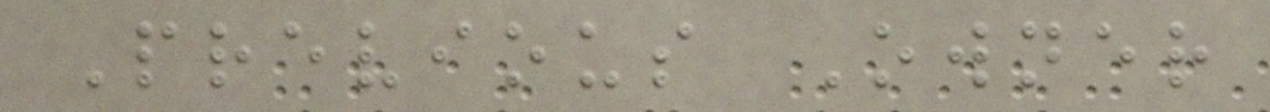Previous Owner
